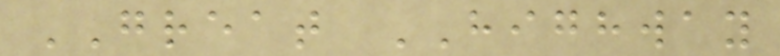GREAT HIGHWAY
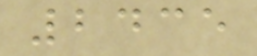2435
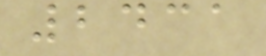2431
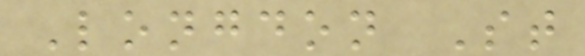Longdon St
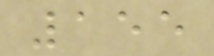155
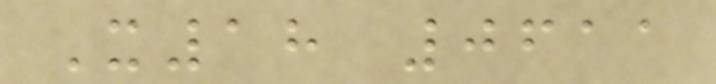X18 0611
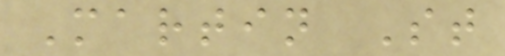Martin St
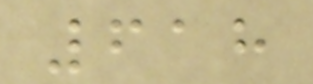618
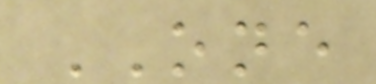ONE
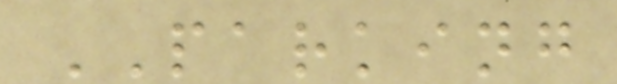PARKING
